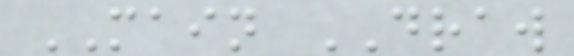MAIN DRAW
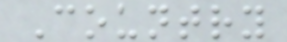Country
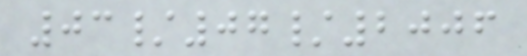03/07/2006
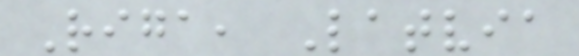Riga, Latvia
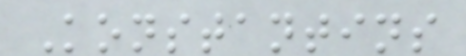Konstantins
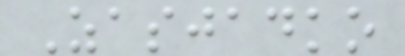Zasjadko
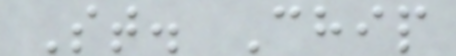St. Chip
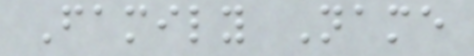Family Name
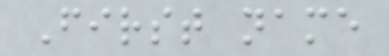First name
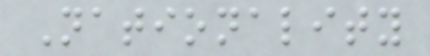Nationality
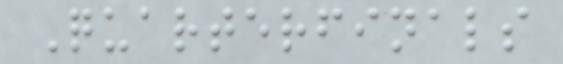Quarterfinals
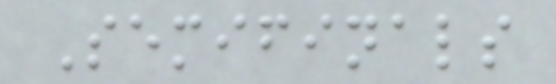Semifinals
